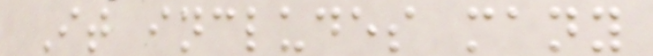It includes many
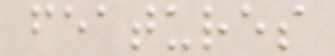features
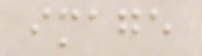image
